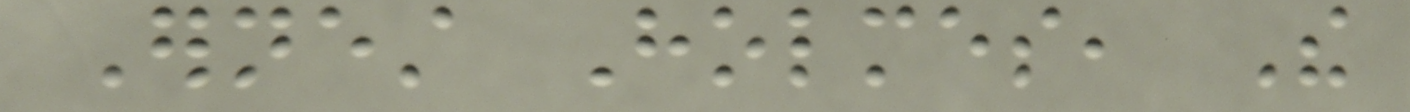Ernest Holmes, The
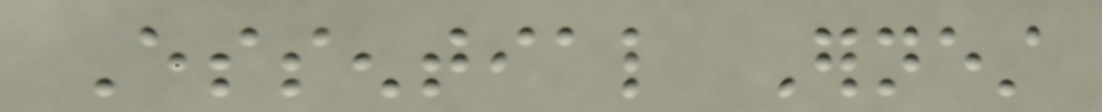Essential Ernest
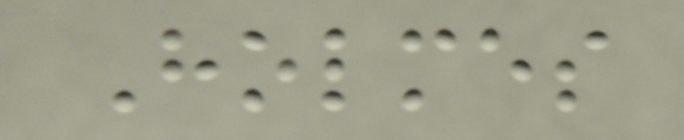Holmes
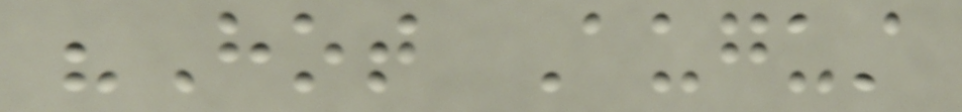"Hot August
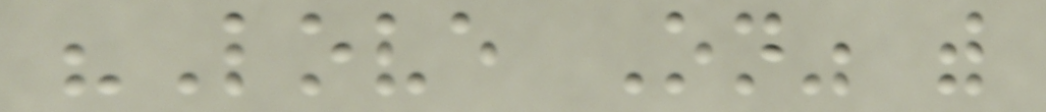"Love On" with
